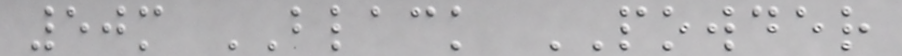50m BLACK POWDER
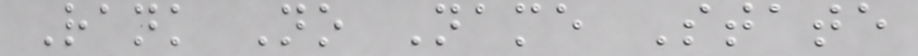Rank No Name State
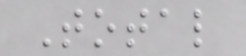Total
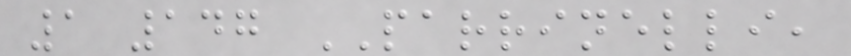1 147 PARRINELLI,
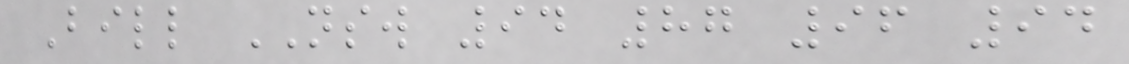Bill NSW 94 87 96 94
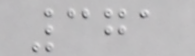371
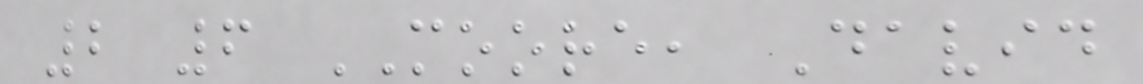2 6 MOORE, David
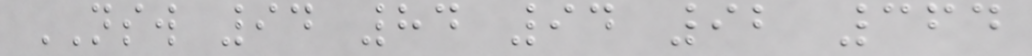NSW 94 84 94 92 364
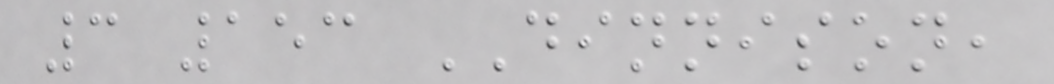3 153 DINNISON,
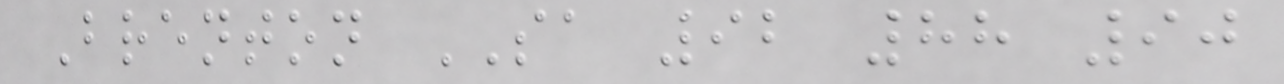Brenton SA 92 88 90
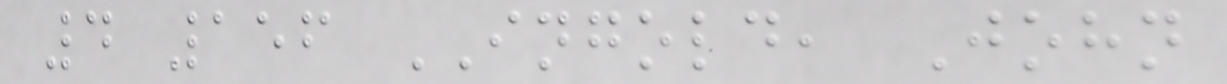4 156 INGOLD, John
